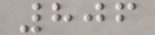806
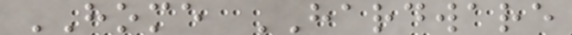HOME HARDWARE
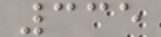335
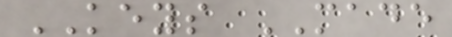KEYS MADE
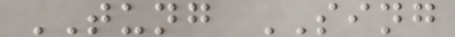TUNG SING
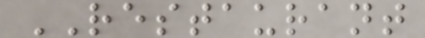RESTAURANT
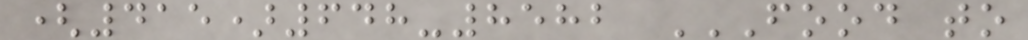(415)648-8582 FOOD TO
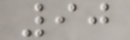90
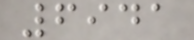6941
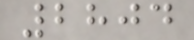2804
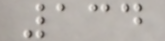134
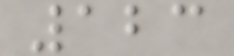123
